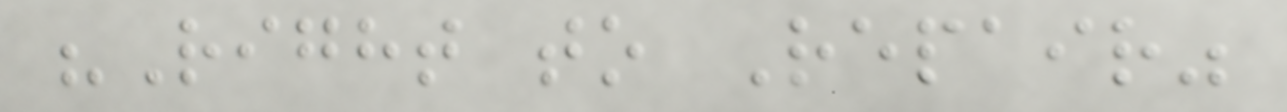"Right to Repair"
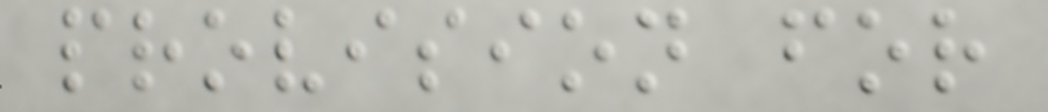provision for
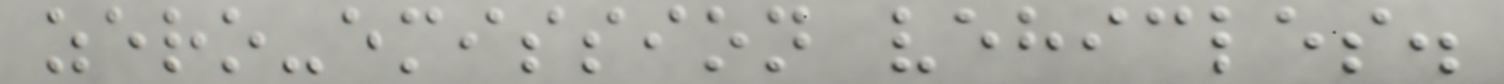zero-emission vehicles.
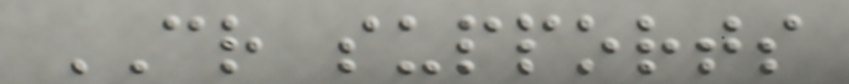CR supports
